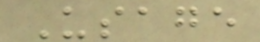Usage
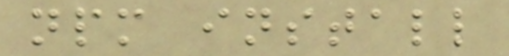npm install
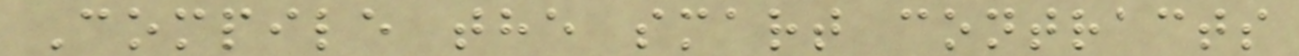Compile the smart contracts
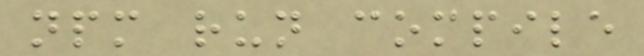npm run compile
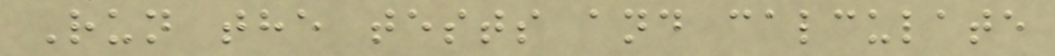Run the tests and calculate
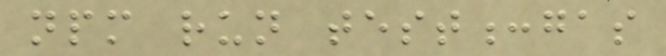npm run test:gas
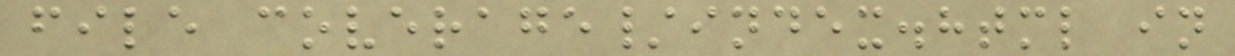file coverage/index.html in
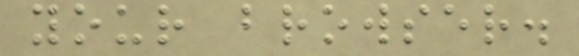your browser.
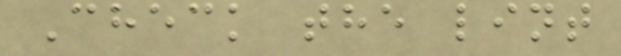Check the lint
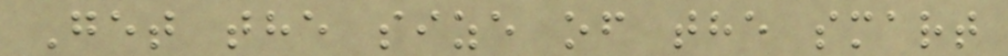Get the size of the smart
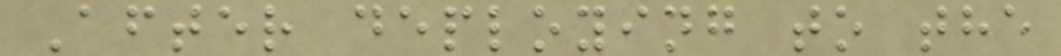After deploying to the
